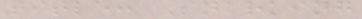title: Snarking
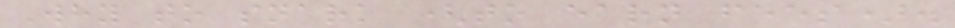Why to snark (to earn fees).
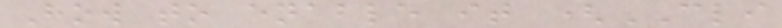How to enable it (CLI
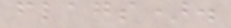flags).
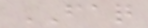FAQ
